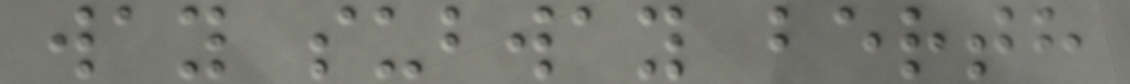way subway berth
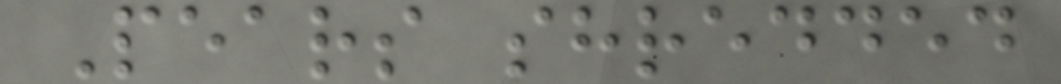Pears shredded
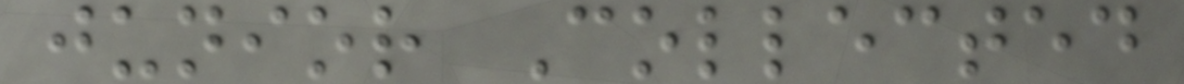junior Collected
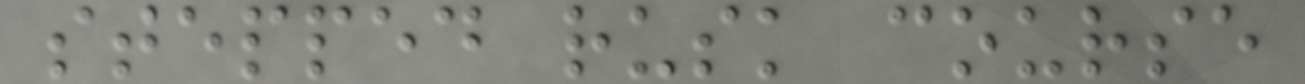stepped rusk course
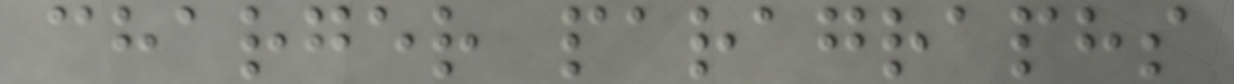charger paragraphs
